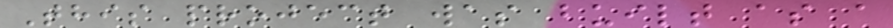This project was built as a
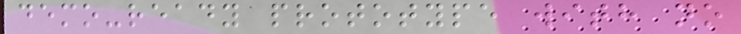demo-ready prototype with no
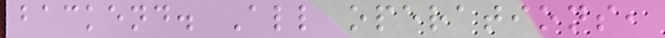backend. All operations,
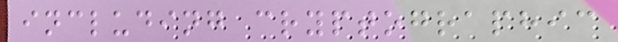including cryptographic
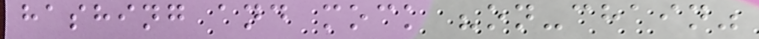hashing and mock "on-chain"
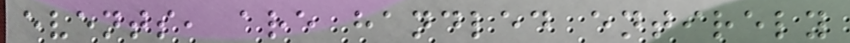events, are handled entirely
